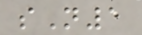sN1
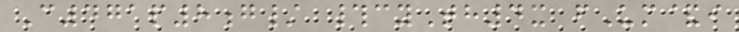C471p8g/ #cyTh4x fUm&i
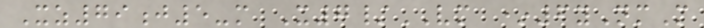Xz79j5-m X7/VM *6yNmM
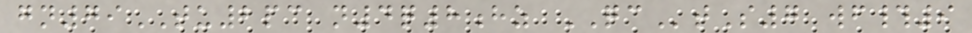gn79TU2pc n4q8hz QCtS7 wf#9
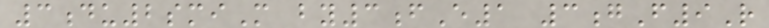3du2smiM by3fE1 3gF9R
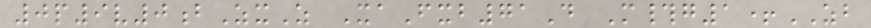0p9v0bZxZ XaFxb71D M#g1+ZB
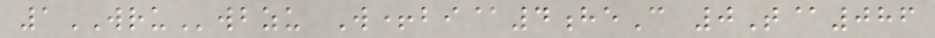1WRUwbzu W+bi@4heC 0T@086
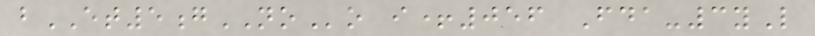bET5gNOo i+056 Fda-3yL
